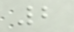2
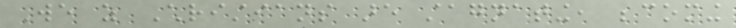We as Christians are stagnating, becoming
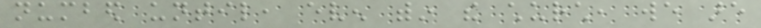numbed until, even within the church, we are
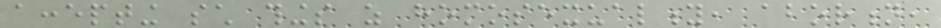accepting such things as homosexuality, abortion,
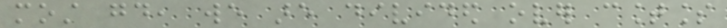most good, we are divided over countless
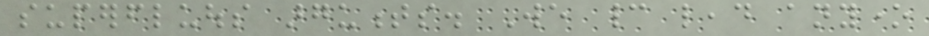superfluous arguments. We cannot lead anyone
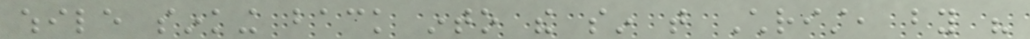while sinking back into the sin that Christ, by his
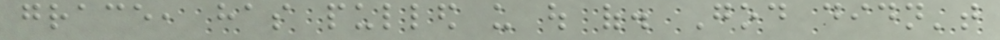grace, has pulled us out of. God didn't
